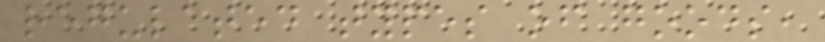regulated types of goods,
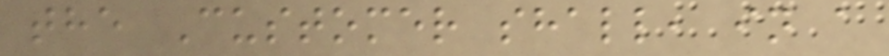the Customer shall, in a
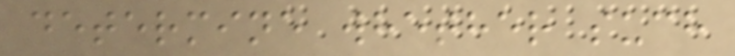determine whether such
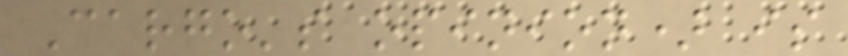Cargo's opinion) is
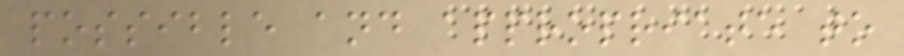possible and appropriate to
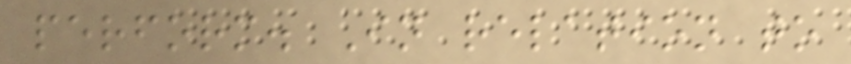perform. In relation to
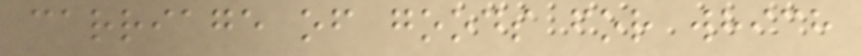carriage of goods for which
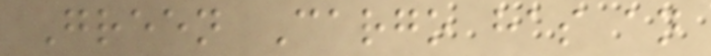Green Cargo has an
